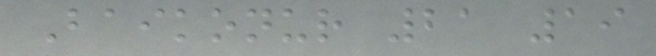Baikonur 21 19
